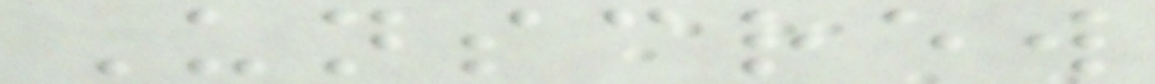Unscrew
